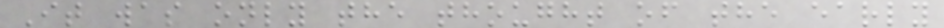It was only the thought of the early
